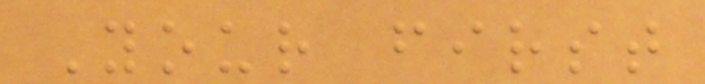Your first
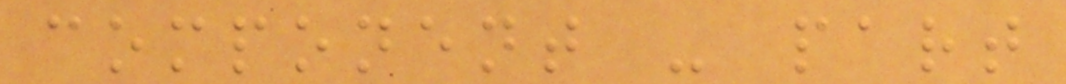component - part
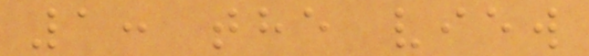1: the view
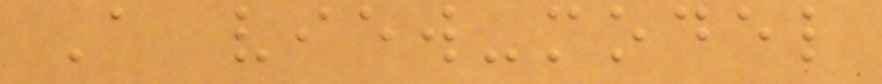A view-model
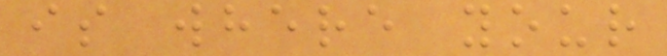is where your
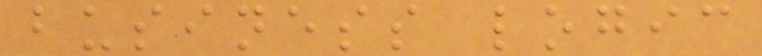business logic
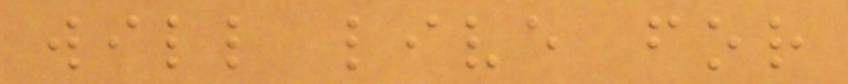will live for
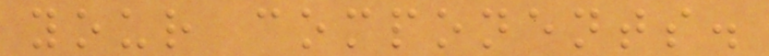your components.
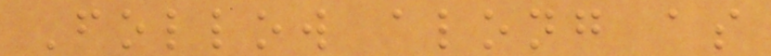Follow along as
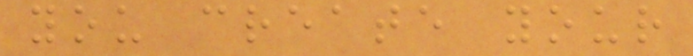you create your
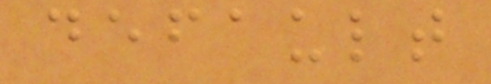default
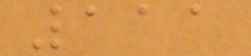111
